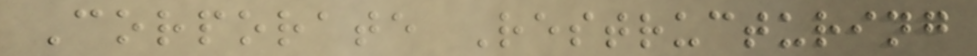Corporate Restructuring
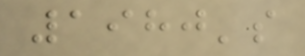1980's
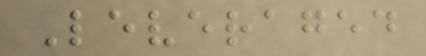Leveraged
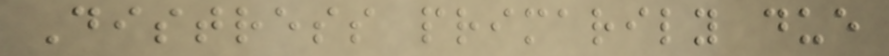Distress primarily due
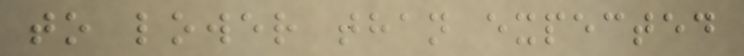to lower than expected
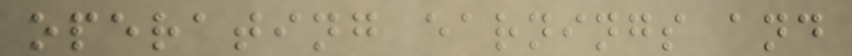operating earnings and
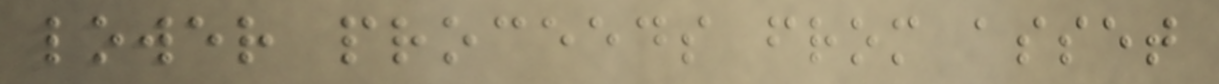lower proceeds from asset
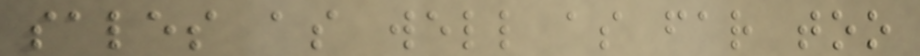sales as well as far too
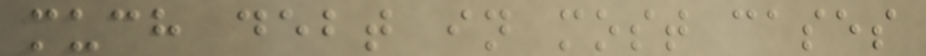much debt in most cases
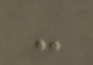-
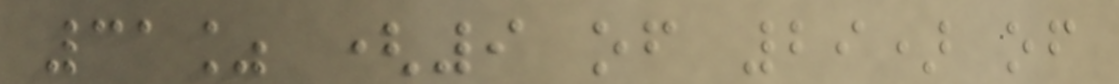31% (9 of 29) of
